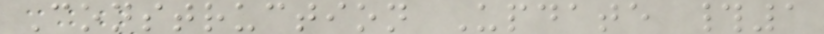Construction Update #1
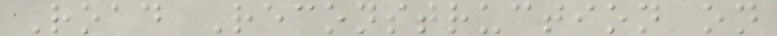Road Reconstruction on
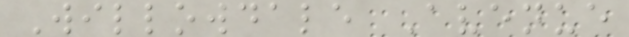Willowdale Avenue
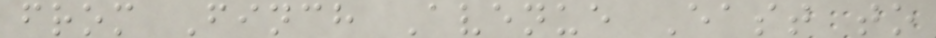from Finch Avenue East to
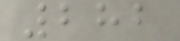282
